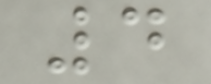4
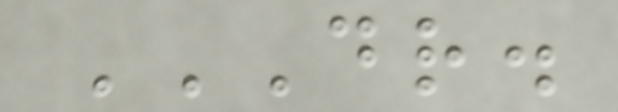DR.
